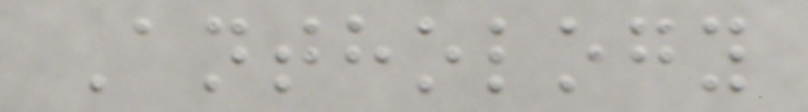Anthology
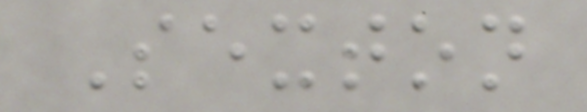Sexton
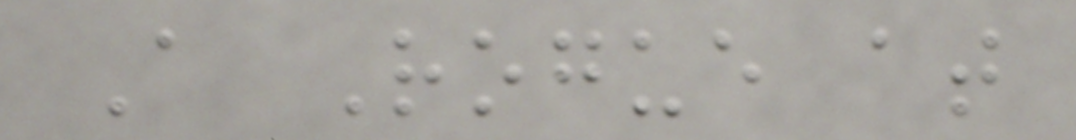A Rogue at
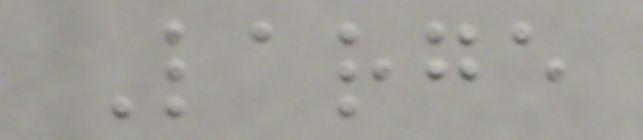Large
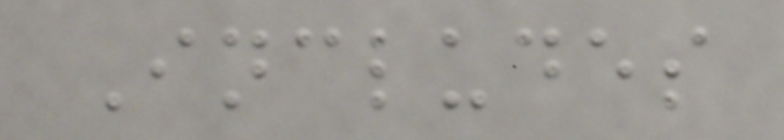Includes
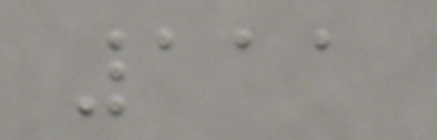111
